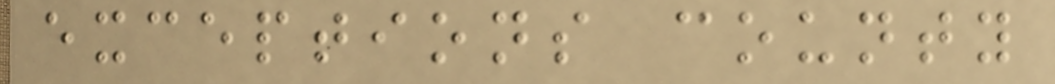exceptions county
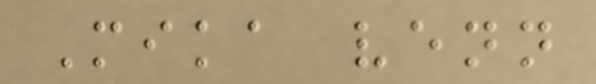Mika venn
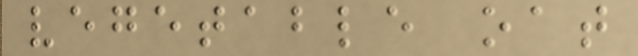vegetable oat
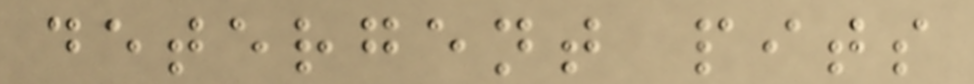detergent pits
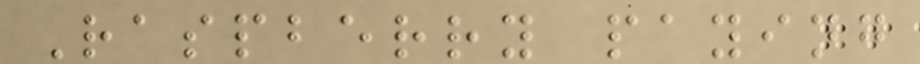Raspberry paying
